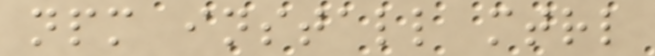npm install mtrl
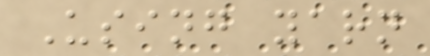Using yarn
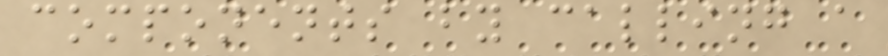components by calling a
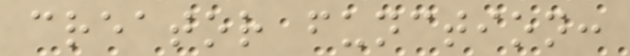creator function:
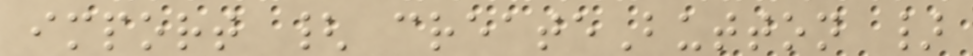import { createButton }
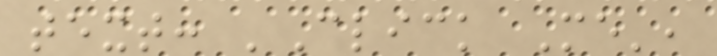text: 'Click Me',
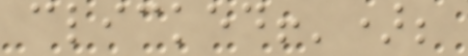clicked!');
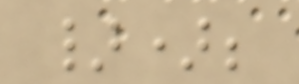});
